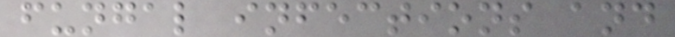fungal infections and
